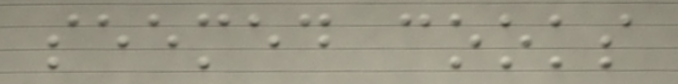seemed cooks
